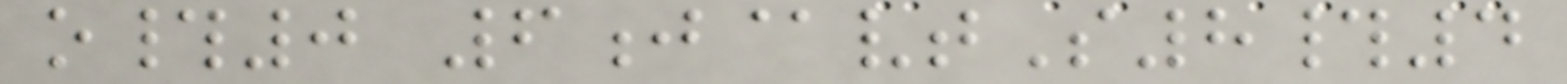o#0 6j@vtS8#4
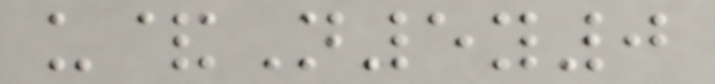u&N5y0
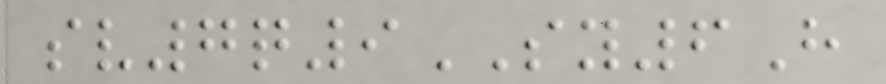sv7q9SY6H
